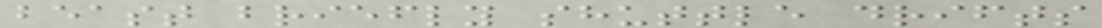beast briefly shuttle drifts
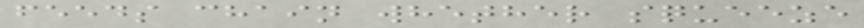feeds chain whether squeeze
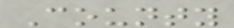County
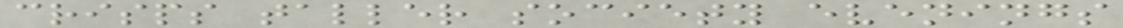crisps taller society evenings
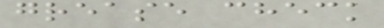grease check
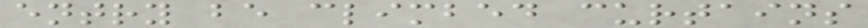entry be climbed curtains
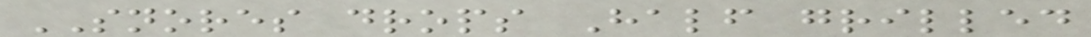SNORES drops Half grilled
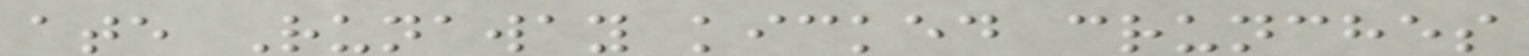ate Runaway kicked crunches
